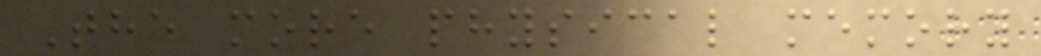The more physical memory
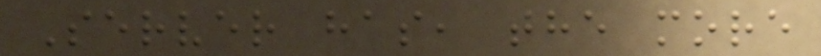Server has, the more
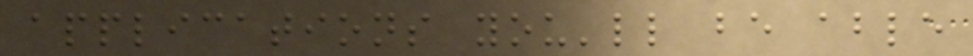applications you'll be able
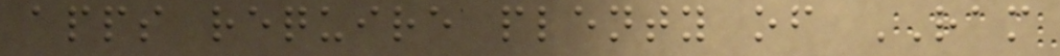apps require plenty of RAM
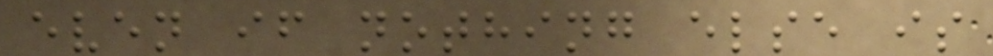even if nothing else is
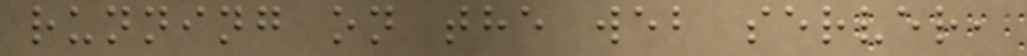running on the web server,
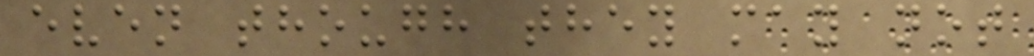even though they may not
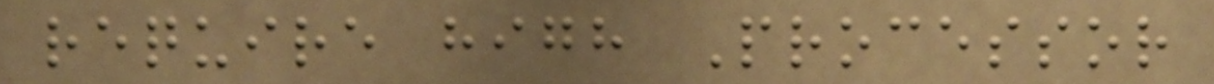require high Processor
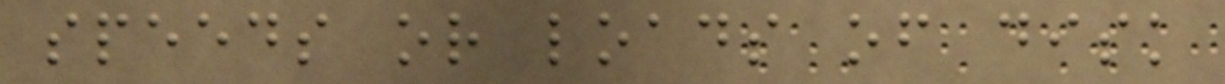speeds or loads of disk
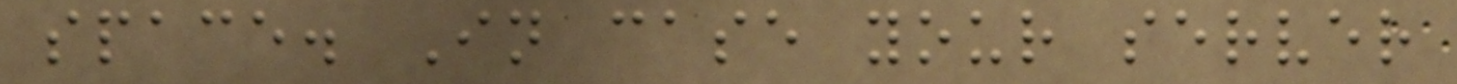space. In case your server
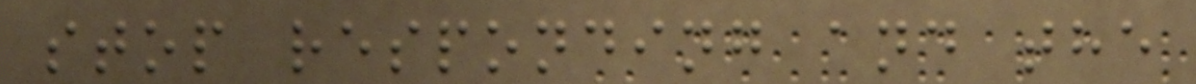stop responding and the
